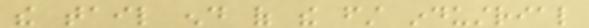the tail end of the first industrial
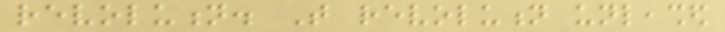revolution. That revolution unleashed
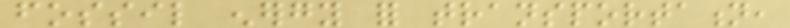fossil energy for transportation,
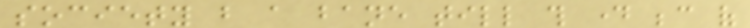society but a bane till this day because of
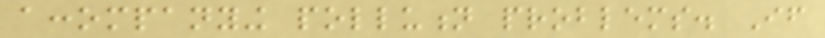accompanying pollution problems. If
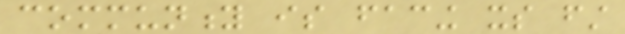community is facing its first
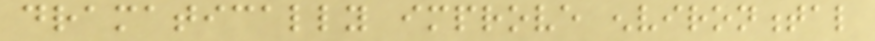dramatically improve environmental
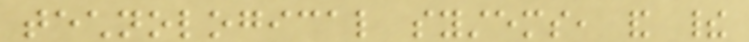technological systems, and their
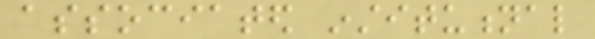associated institutional
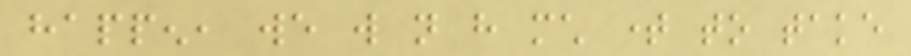happen, we will not have much time to take
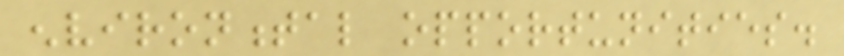environmental opportunities.
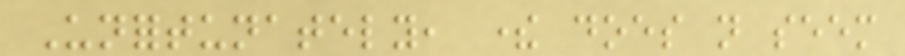Unfortunately, there does not seem
